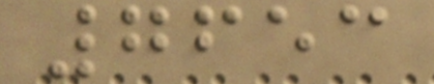7653
